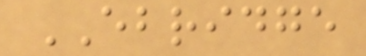EBRIDGE
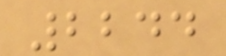2244
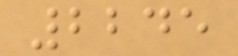2245
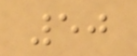50
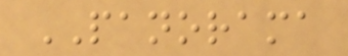PANORAMA
